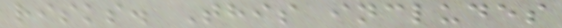risks. This includes
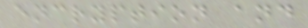encryption and
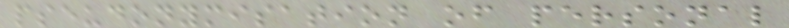pseudonymisation of personal
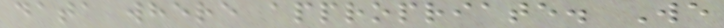data where appropriate. We
